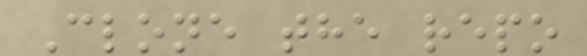Clone the repo
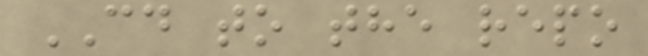CD to the repo
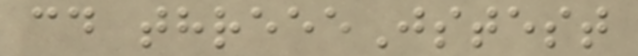cd threeeJstest
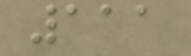111
